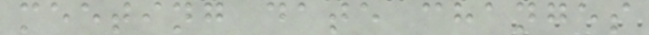meeting date changes
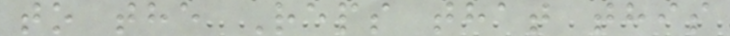to the Reps that this
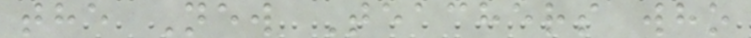the New Teachers who
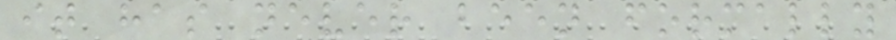it has never been formally
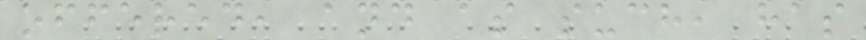offered, and as such, has
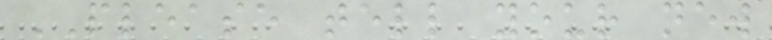PLEASE tell your new
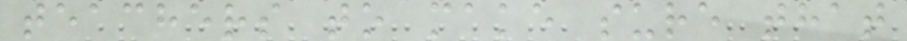teachers to make sure that
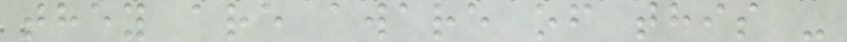they are aware of this -
